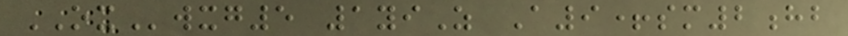OXwxg5 1yiZ A9+sm2hb
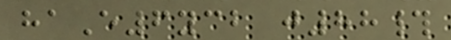haE6ycb j88#
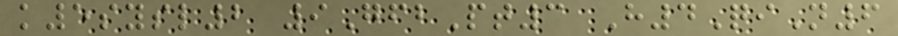k5sysl2 9GfbPt3 H4QiN6
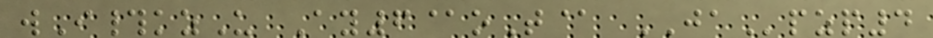wI#kzU Ay6@oT@ JApzp4
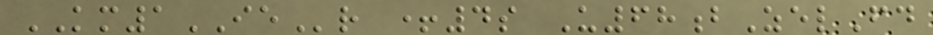KM1IEr +4s U68bZelFd
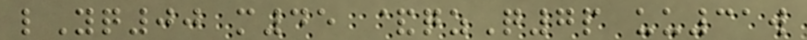lYq00 m45 &qzQ7p uu31w
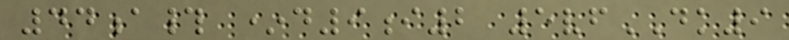44a# *d9i2 5vfDK9
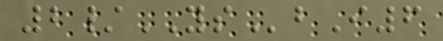2/YSbI6
